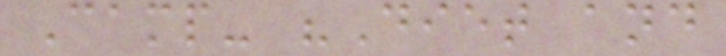Camp- "Diet and
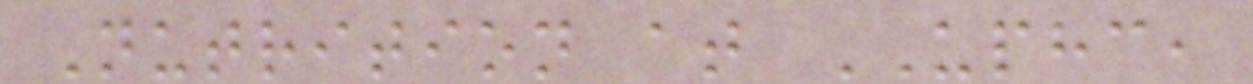Nutrition at UPHC,
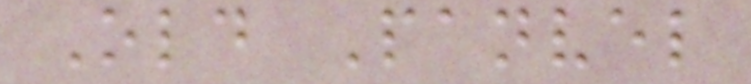Old Panvel
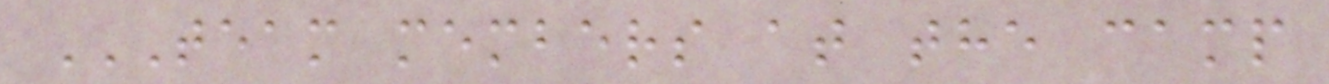TEAM MEMBERS AT THE CAMP
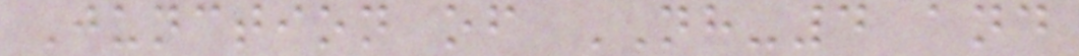Junction of NH-4 and
